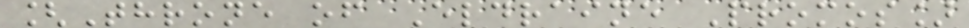[Throne of Eldraine Promos]
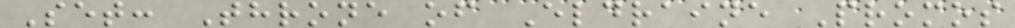Set: Throne of Eldraine Promos
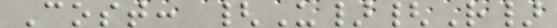Cost: {U}{R}
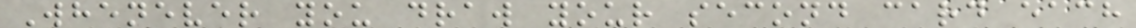Whenever you draw your second card each
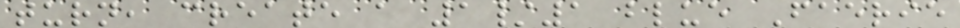turn, create a 1/1 blue Faerie
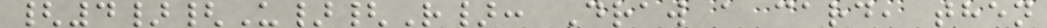{4}{U}{R}: Draw a card, then
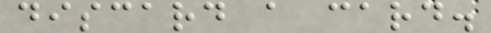discard a card.
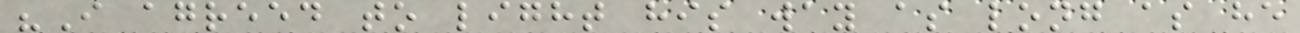"I agreed to light his way as long as he
